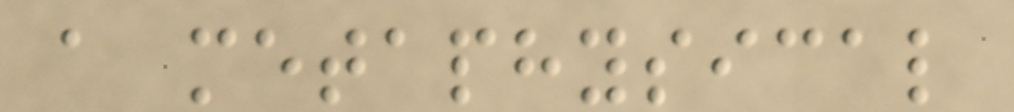a metaphysical
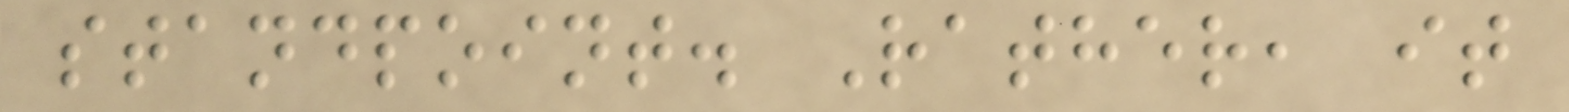standpoint. Rather, it
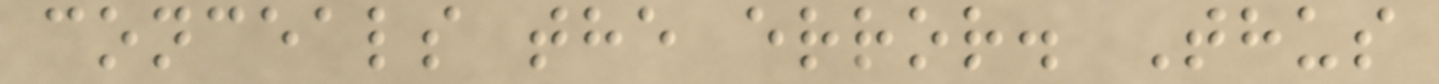conceals the error. Thus
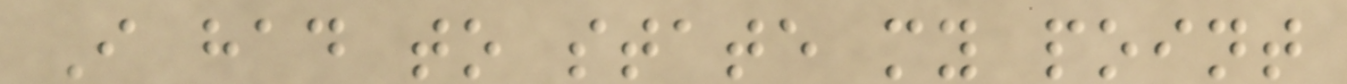I had to state my point
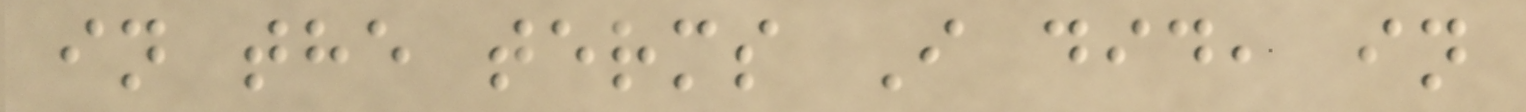in the terms I did, in
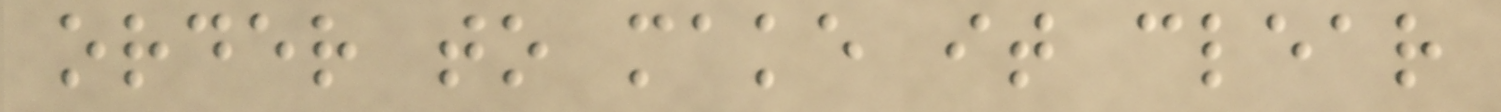order to make it clear
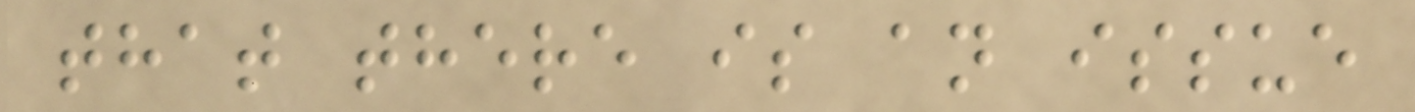that there is an issue
